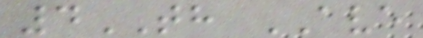4TH AVE
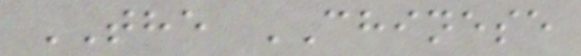THE CHINESE
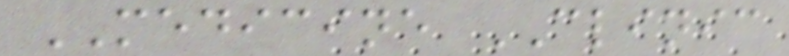MEDICINE CLINIC
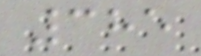385
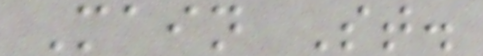Main St.
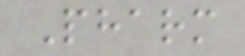Pharm
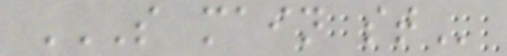S MAIN ST
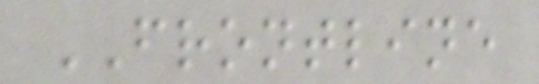FRONTLINE
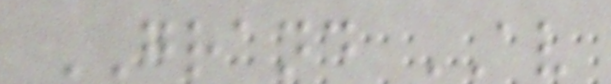GRAND AV
